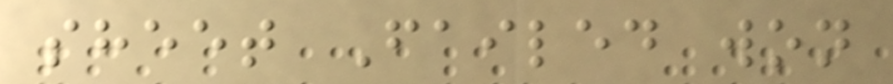sheet Failed won
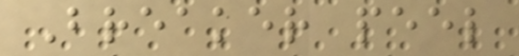Breaker peel
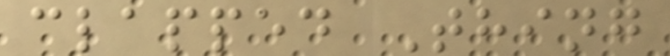clapped Thing
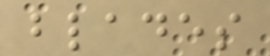blades
